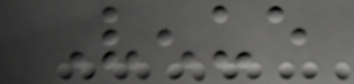Venue
